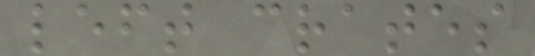left crates
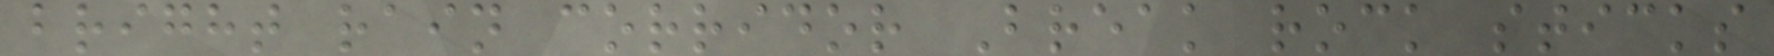bright rain corridor Break rock sticks
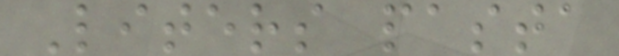Liters pasta
